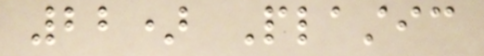22) Plastic
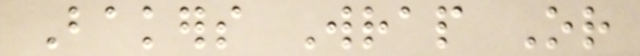Bakers Wrap Or
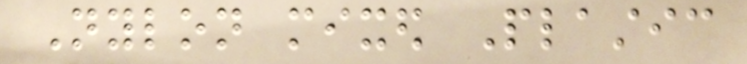Nylon mixed Plastic
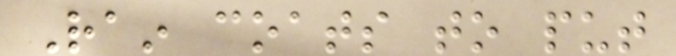Rain coats to put
